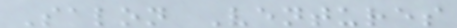Salon Ventures
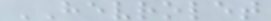HEVROLET
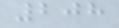208
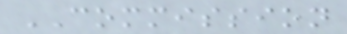COMMISSION
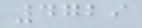4729
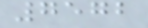7572
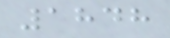1848
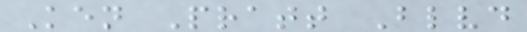Ken Pratt Blvd
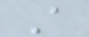A
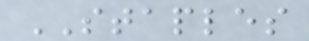STAPLES
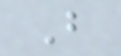B
